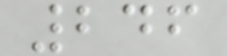246
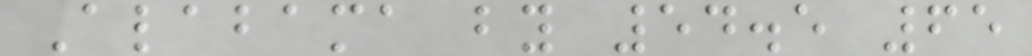Alabama by 54.5 65
